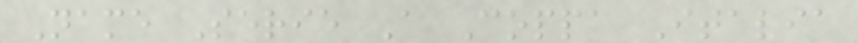Name Serie A Coppa Italia
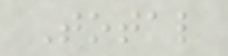Total
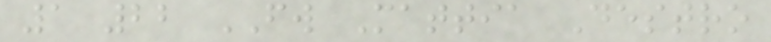1 22 FW Mattia Destro
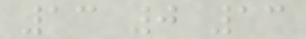13 0 13
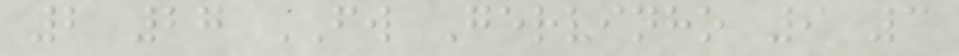2 27 FW Gervinho 9 3
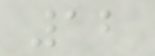12
